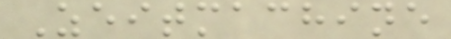Zeitmachine
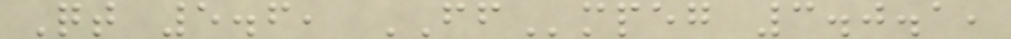Qt 5.6, FFmpeg 3.0.1,
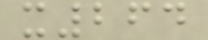x264
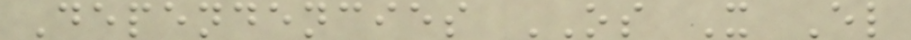Dependencies OS X El
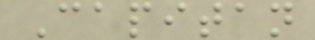Capitan
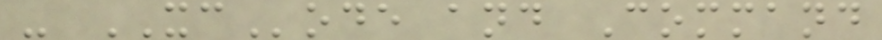- XCode and Command
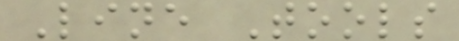Line Tools
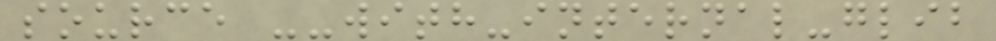source --with-internal-glib
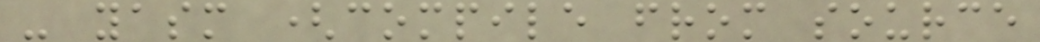- yasm (compile from source
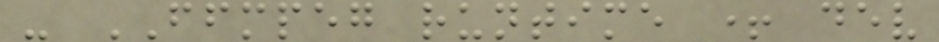- FFMPEG runtime + dev
